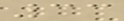33
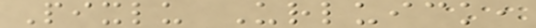Pixlu Urluick,
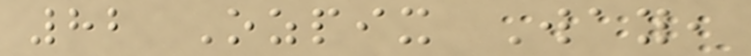82 Ozpix Way,
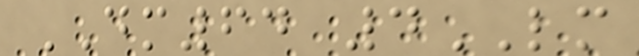DM64 4LM
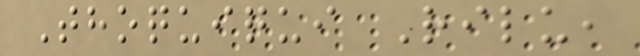Thoquiqui Rilu,
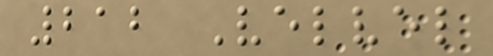212 Velvel
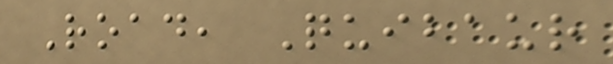Road, Quibaur
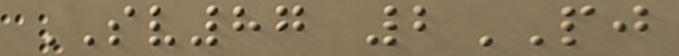SV87 2PJ
